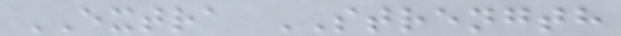EXTRA STRENGTH
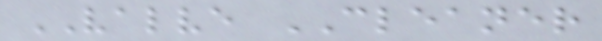VALVE CLEANER
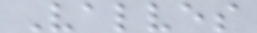Valves
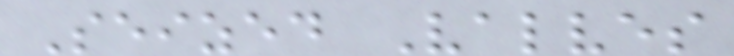Seized Valves
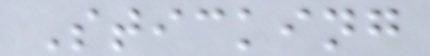Sticking
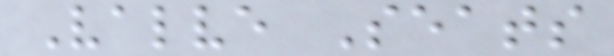Valve Seats
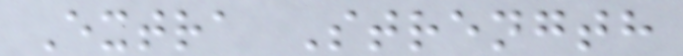Extra Strength
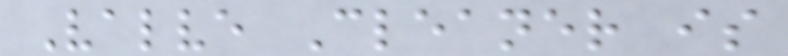Valve Cleaner is
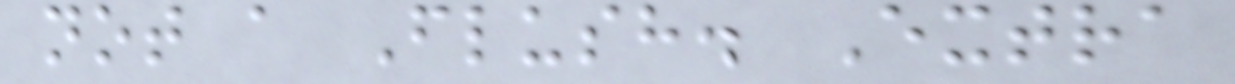not a Flush. Extra
